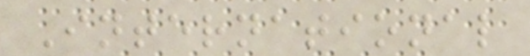International
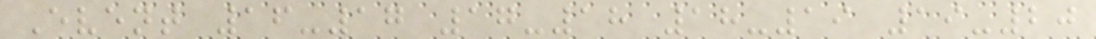Event 16-17 17-18 18-19 19-20
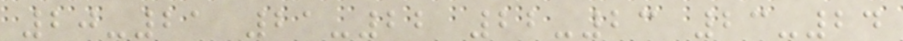20-21 21-22 22-23 23-24
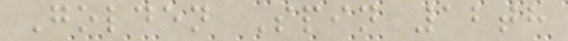Golden Spin 12th
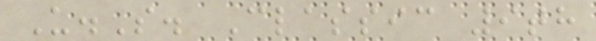U.S. Classic 9th
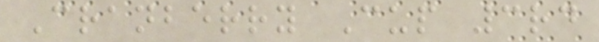Cranberry Cup 3rd
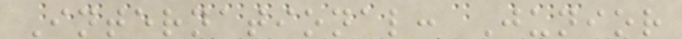International: Junior
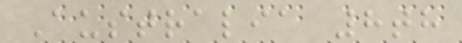Australia 8th
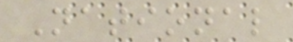National
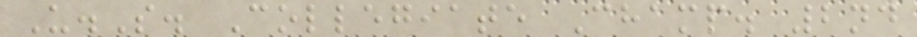U.S. Collegiate Champ. 2nd
